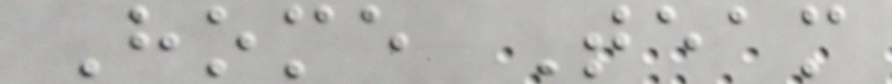Home Team
